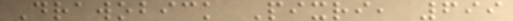Drawobick Pixri, 699
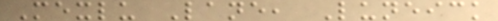Mexlu Lane, Luneick
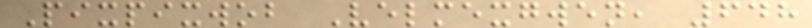Pixpixwob Velmexgwen, 648
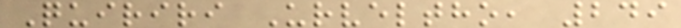Quiriri Urveltho, 249
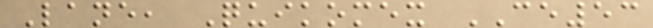Lane, Quikomex CE53
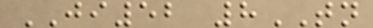JI52 8TN
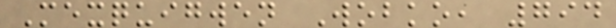Mexquigwen Wobko, 794
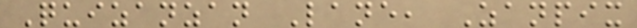Quizanzan Lane, Zanpix
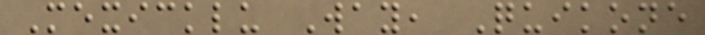Mexicklu Way, Quikone
